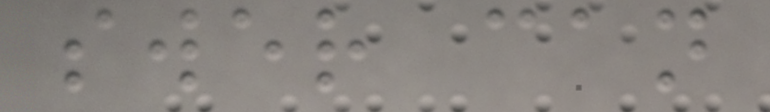swer can
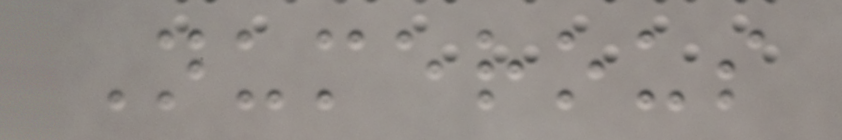Numerous
